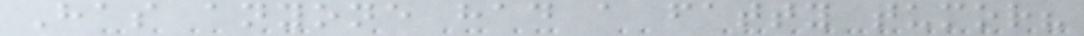Has anyone had a fatty tumor?
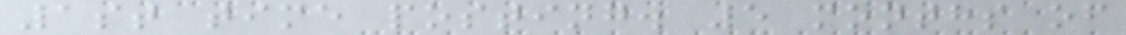1st time posting. 5 months of
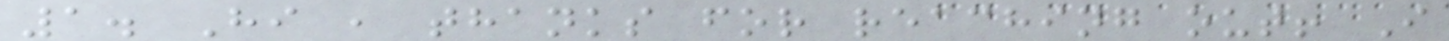1. Hi , thanks for reaching out! I
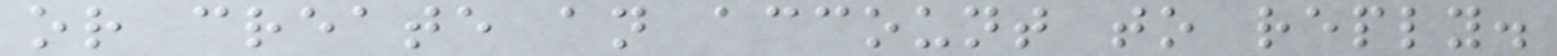or create an account to reply.
